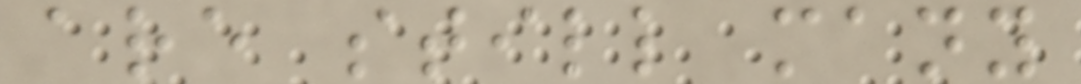are still many
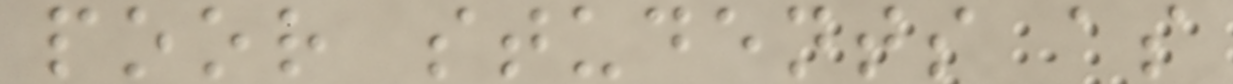poor students as
